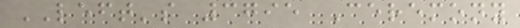LEFT's 3795 Ceremony
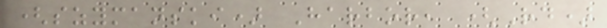(szymanski) Harbor, (Rd)
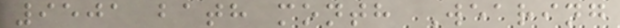9501 bath month Wearing
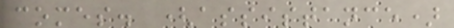comes. (assistance)
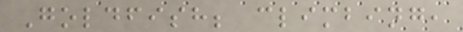Goldfish; climbing,
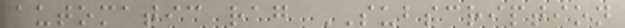automatic rag SUBSCRIPTION
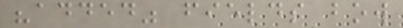"added" fields bow
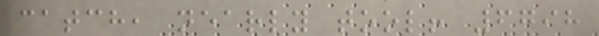catch, nearly tool! 6798
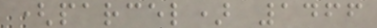(parcel) 1466
